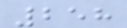258
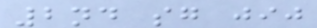2nd sg jij
